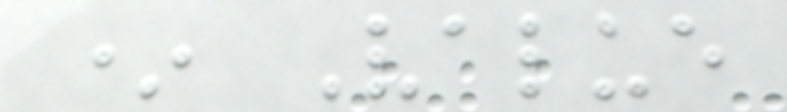* Value
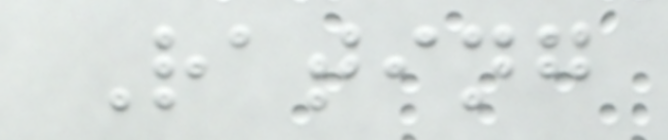Rating
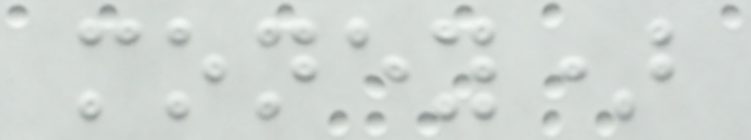money)
